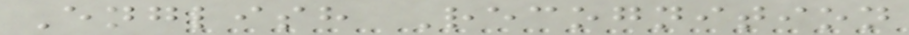English Recognition
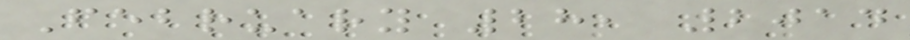February 28, 2014
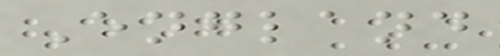England
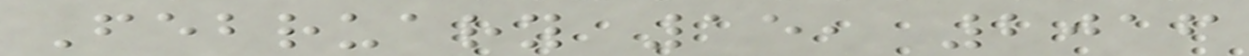February 15, 2016
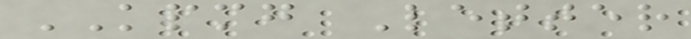KPMG Letter
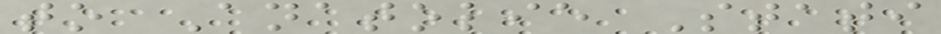to Anatolie Stati
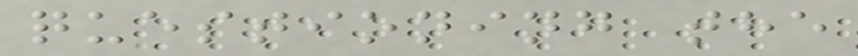questioning the
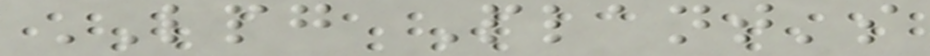LPG Plant's
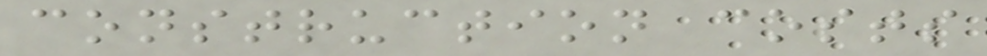construction costs
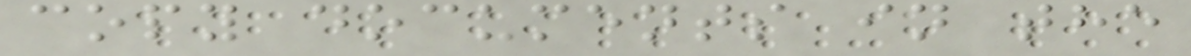copy documents in the
